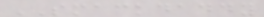SMACKDADDY
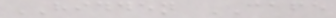HIDDEN CAFE
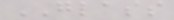GLASS
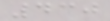430
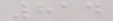814
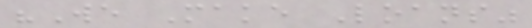"We Make Loans"
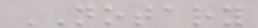NOTARY
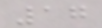17
